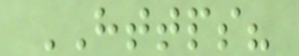HTTPS?
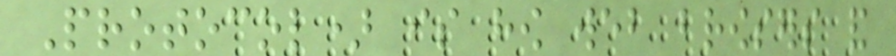Protocol) is how web browsers and
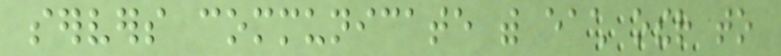servers communicate with each other to
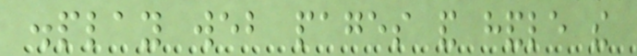display web pages and handle the
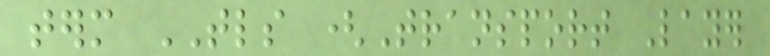term TLS (Transport Layer
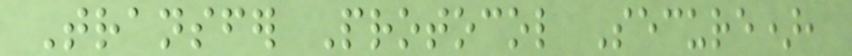Transfer Protocol Secure),
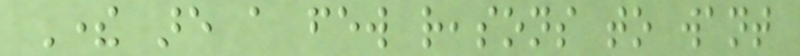There are a few reasons to want
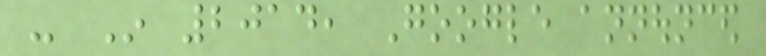- In 2014, Google announced
